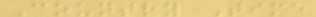Country Time
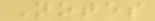Notes
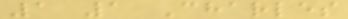1 1 Charles
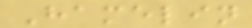Hamelin
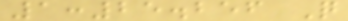1:25.256 Q
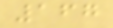167
